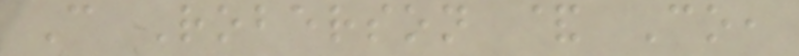C Roberson & Co,
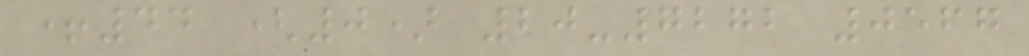+44 (0) 20-7272 0567
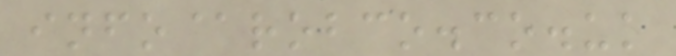info@robco.co.uk
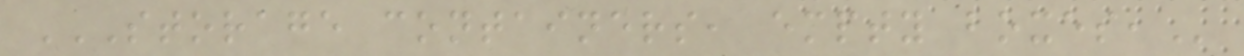STORAGE CONTAINERS, EMPTY BOXES,
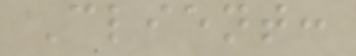Client:
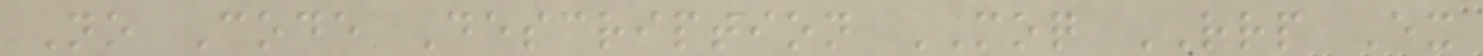No Code Description MOQ RRP Ex
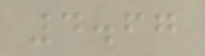4.67
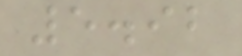5.92
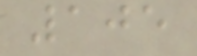105
